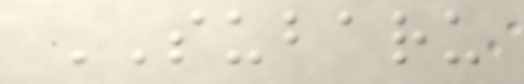SUBARU
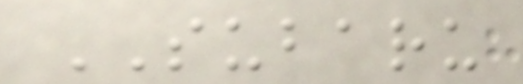SUBARU
